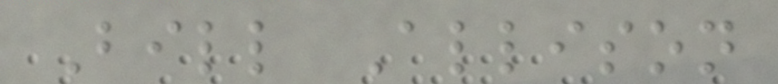Bill Allison
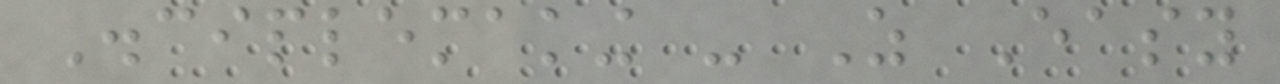Disciplemaking - As Easy
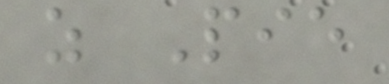as Pie
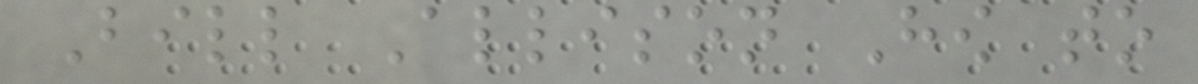Bill Allison How to
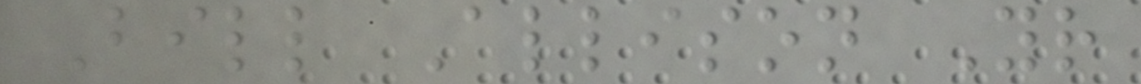Bill Allison Your
